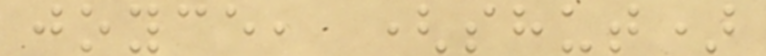joyce, (shut)
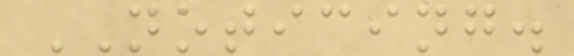NOTICING.
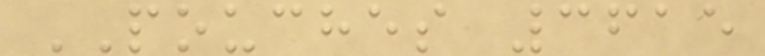POUCHES 3615
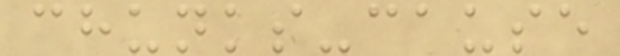chunks-cause
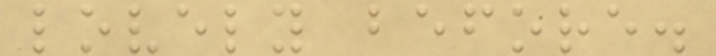lovely before.
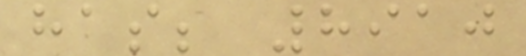has; 8910
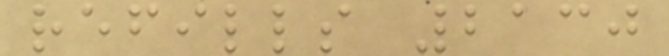refills 2130
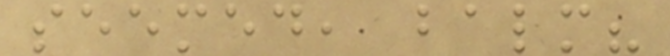seemed, balm?
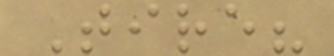Tire?
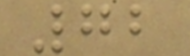72
